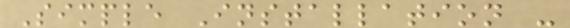Simple Installation -
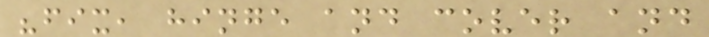"fix, hinge and cover and
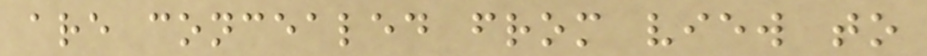are concealed from view to
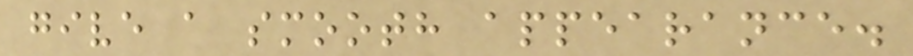give a smooth appearance.
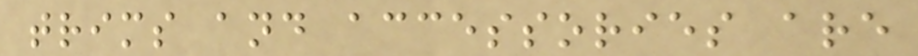trims and accessories are
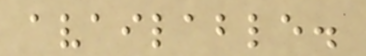available.
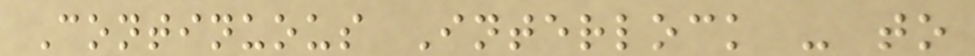Continuous Interlock - to
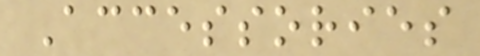Accessories
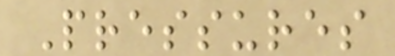Pressures
